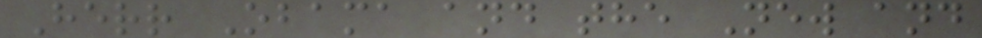Herr Obama and the New and
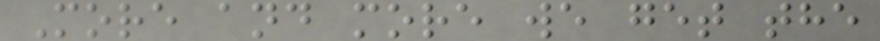More and more we get the
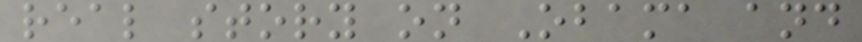real story on Obama and
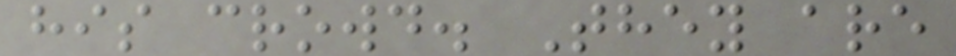his crowd. They are
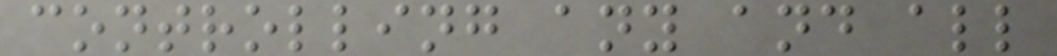controlling any and all
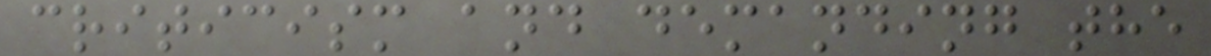criticism and demanding the
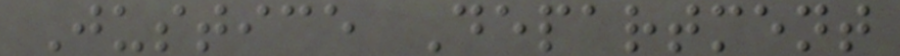Justice Department
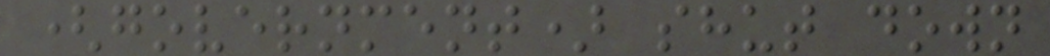(government) shut down
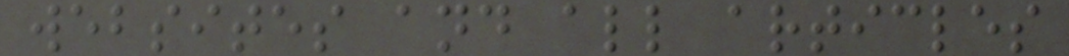websites and all articles
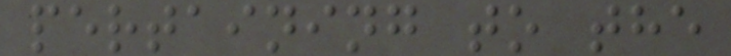pertaining to the
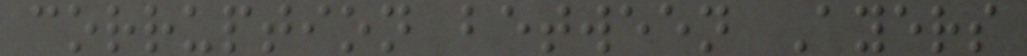corruption between Ayers
